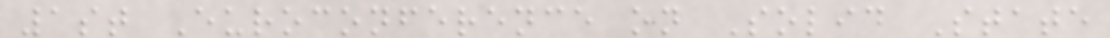1st Euroconference on Solid State
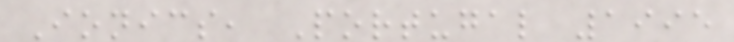Ionics, Portugal 1995
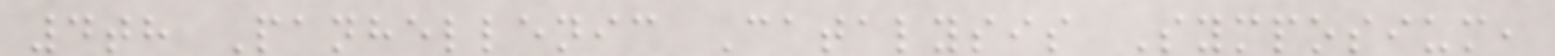4th Panhellenic Catalysis Symposium,
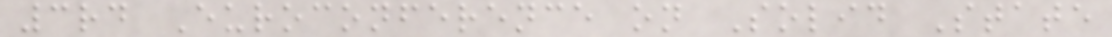3rd Euroconference on Solid State
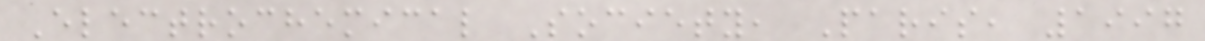Electrochemical Society, Paris, 1997
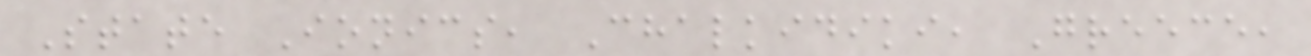State Ionics, Chalkidiki, Greece,
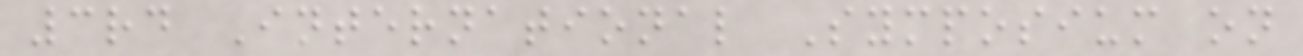3rd International Symposium on
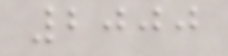2000
